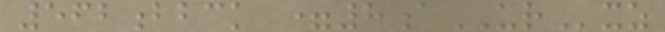562bbck =8aURxz
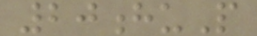20huP
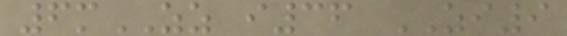6mZZ i36 ZI9
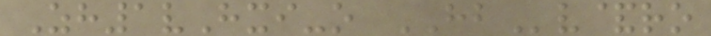Zh1vHxi-o HBv&ro
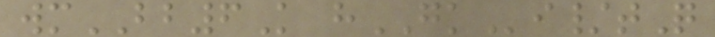wmBB6K hGKi/tQ
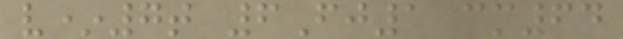v*7t 6Fj1 cm64
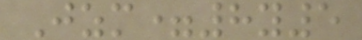Jzm=8y5
